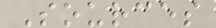Sources
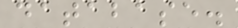database.
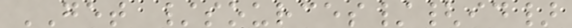GET /sources/{id}
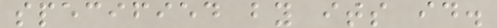specified by its id.
